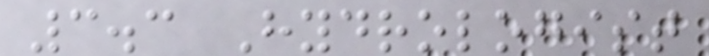3.3 Hydrologist
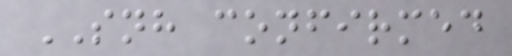SNH confirmed
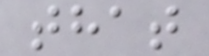that
